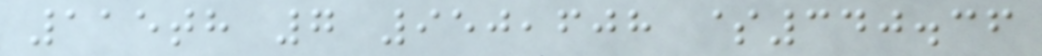115th 7 950,608 $340.36
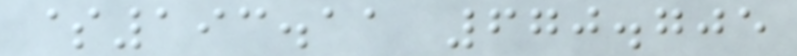$193.11 670.705
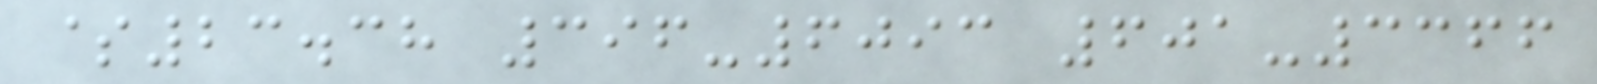$23.38 396-6093 601-3366
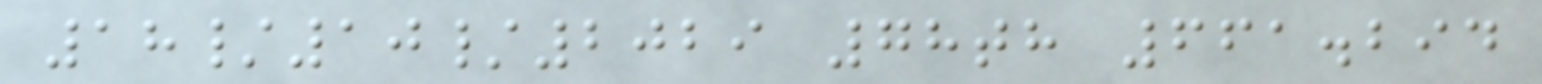18/10/2029 78th 661.294
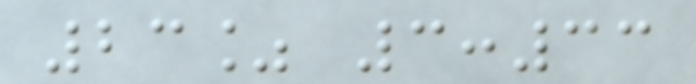23% 3:33
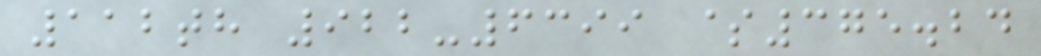112th 922-6399 $375.24
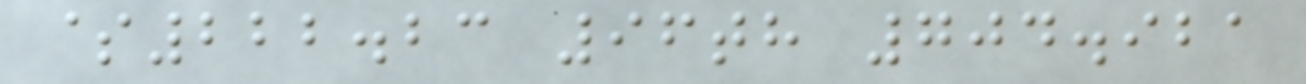$222.23 96th 704.921
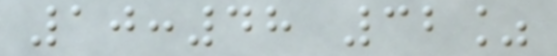10:48 32%
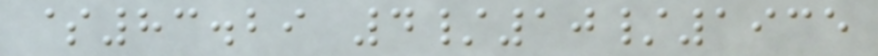$83.29 4/10/1935
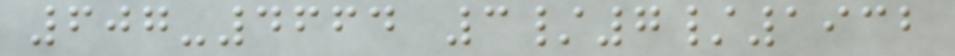607-4664 3/7/1932
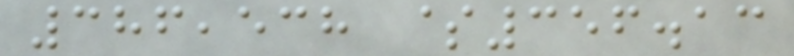386,538 $356.13
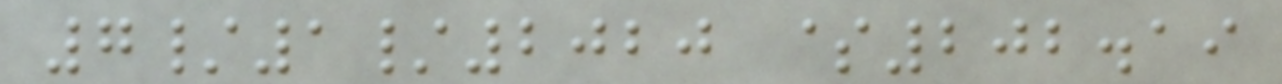7/1/2020 $202.19
